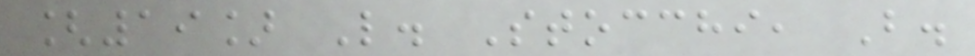[19] L. Stocchi, B.
